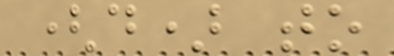(d) to
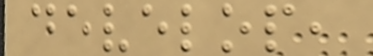develop,
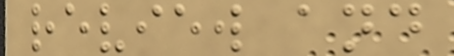review and
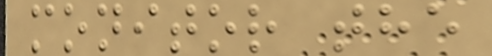monitor the
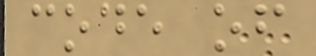code of
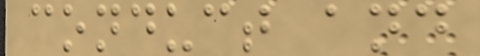conduct and
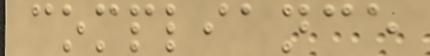compliance
